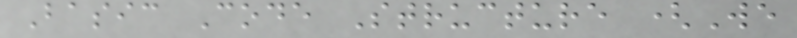Basic Code Structure (We
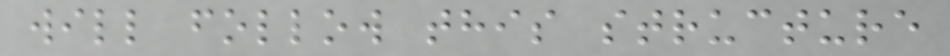will follow this structure
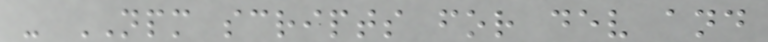- NPM scripts for dev and
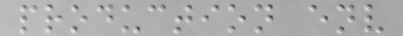production env
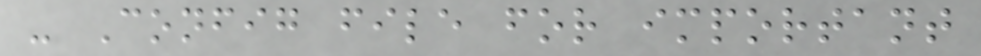- Config file for important
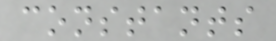constants
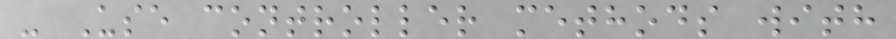- Use controller methods with
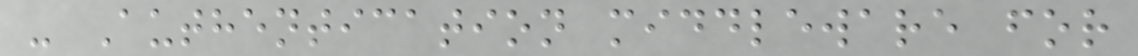- Authentication middleware for
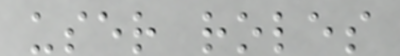user roles
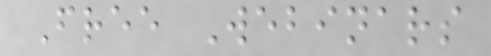Free Webinars
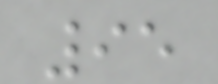95
